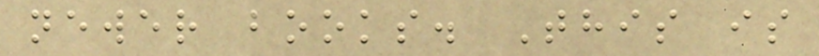newer books. This is
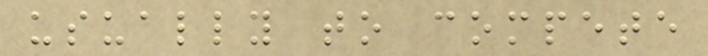usually to compete
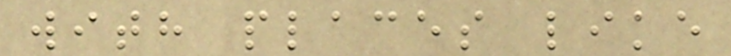with places like
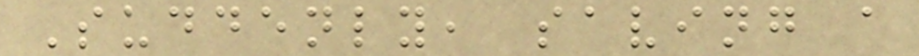Suddenly, saving a
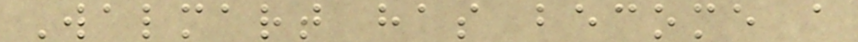Walmart has become a
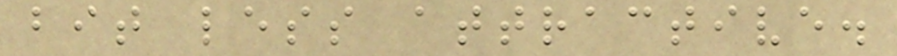bit less attractive.
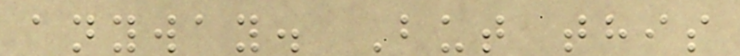anyway. But this
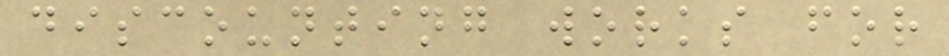discounting works for
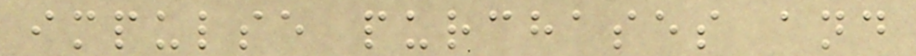impulse purchases and
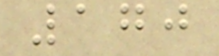170
